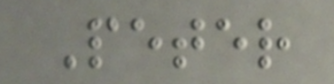Peter
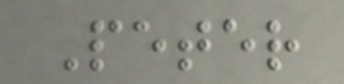Peter
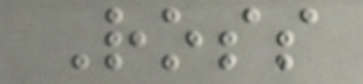Ross
